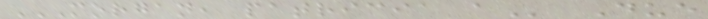MORGAN, PATRICIA A Due
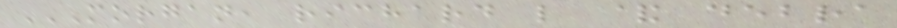MORGAN, RICHARD L & DEBRA
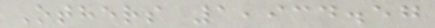Others 1,934.57
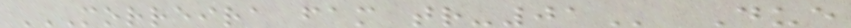MORREIRA FAM TR-01 Due
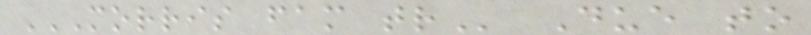MORRIS FAM TR Due to
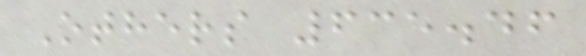Others 635.46
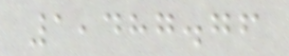1,487.76
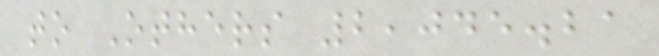to Others 2,045.21
